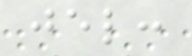jel:
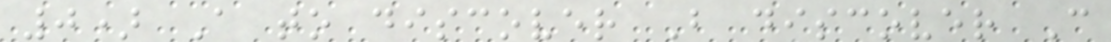0) A to discover B discover C
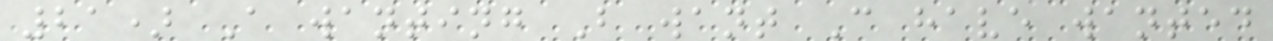21) A wanting B want C have wanted
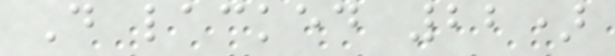D lacked 22)
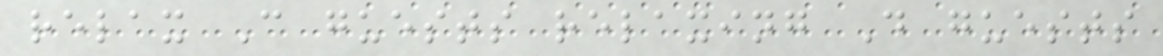relax C guests relaxing D guests
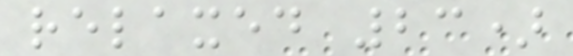relaxed 23)
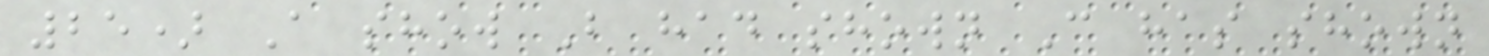25) A show B had shown C has shown
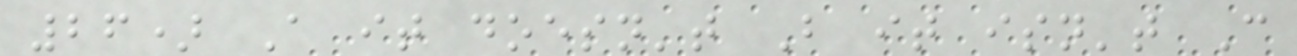26) A it doesn't B it isn't C
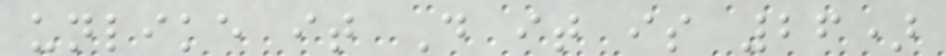unlike it D it is 26)
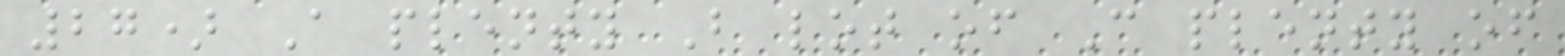27) A plenty B lot of C plenty of
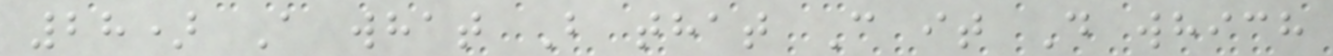28) A what B that C it D which
